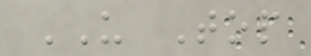US Top
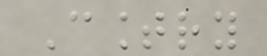Country
